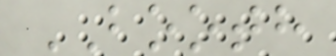BOOTH
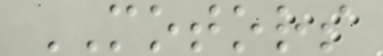MOTORS
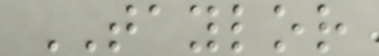TAYLOR
